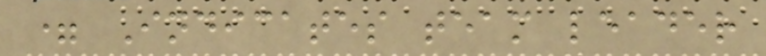= Indicates team leader
